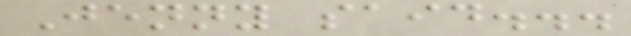Jenny said...
